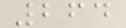264
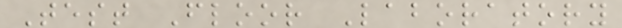Test Floor Laboratory
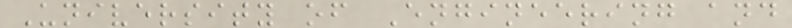University of Engineering and
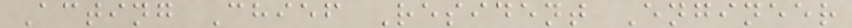Acting Chief Resident Engineer
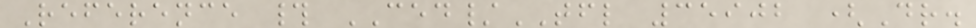Reference # CED/TFL 35902 (Dr.
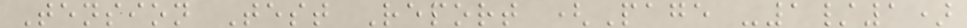Tension Test Report (Page -1/1)
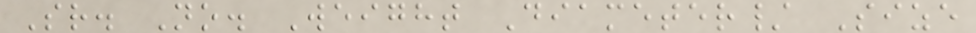Sr. No. Weight Diameter/ Size
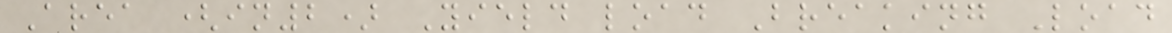Area (in2) Yield load Breaking Load
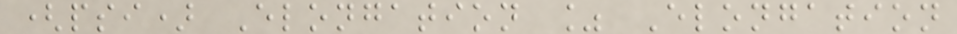(psi) Elongation % Elongation
